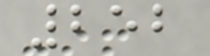252
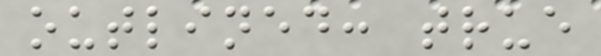outlined: true
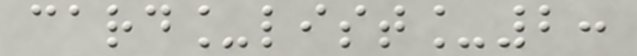card_list_2:
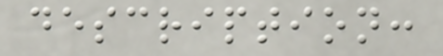description:
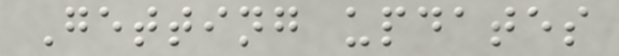Getting updates
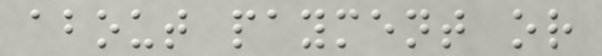about payment or
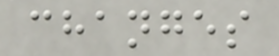changes
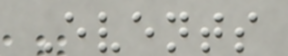Events
